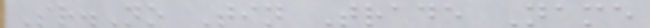Sr.No Tin Trade Name
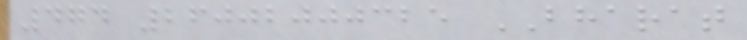474 26002000325 BHARAT
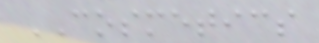COSMETICS
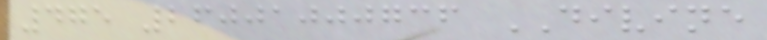475 26001000736 DIVINE
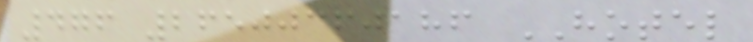476 26500360186 HOTEL
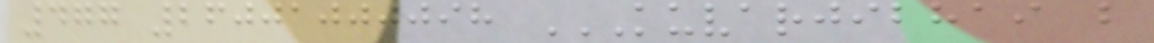477 26001000098 KUVARJIBHAI B
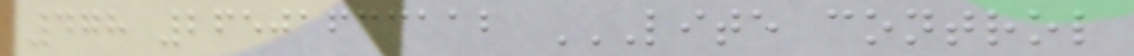478 26501633112 LITE CONTROL
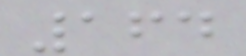164
